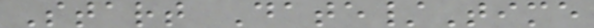Start Date/Time
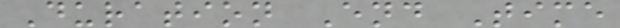Duration End Time
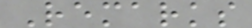Remarks
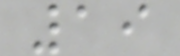19
